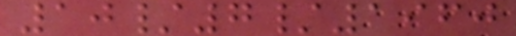10/7/1960
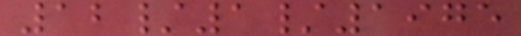12/1/1975
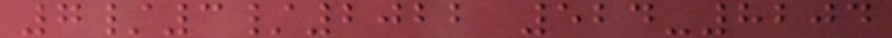7/3/2022 524-8204
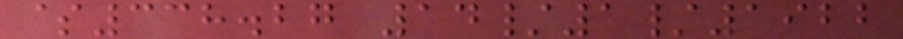$338.27 14/1/1922
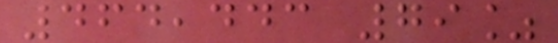464,443 79%
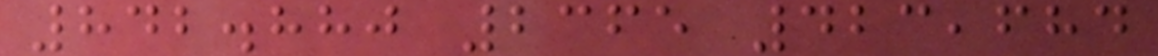842.880 2365 423,684
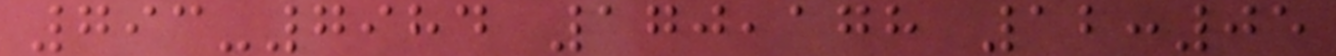793-7984 170,178 12:05
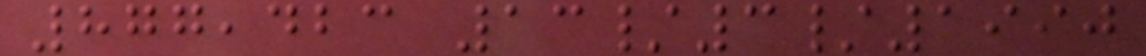877,423 13/3/1990
